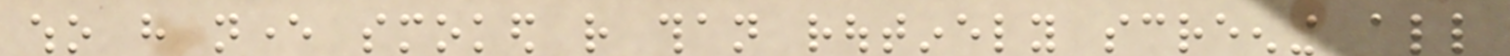who have never smoked rather than routinely screening all
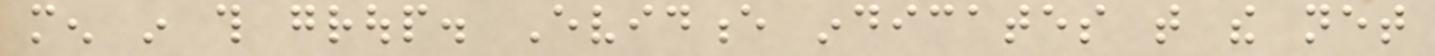men in this group. Evidence indicates that the net
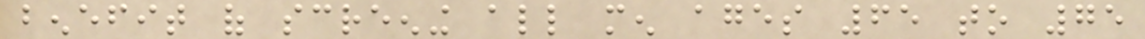benefit of screening all men ages 65 to 75
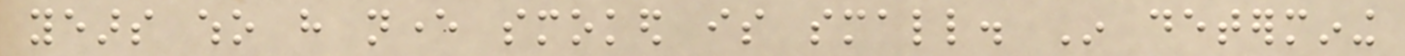years who have never smoked is small. In determining
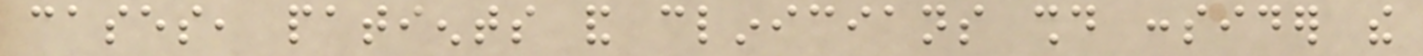cases, patients and clinicians should consider the
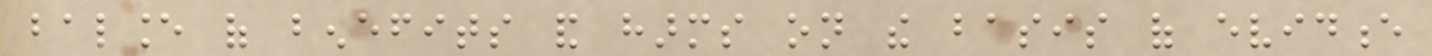balance of benefits and harms on the basis of evidence
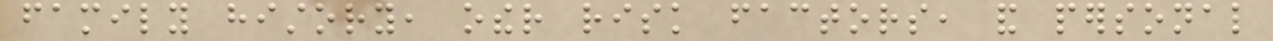family history, other risk factors, and personal
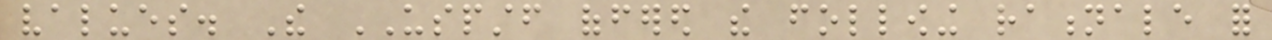values. The USPSTF offered the following rationale for
